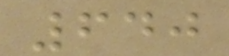640
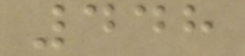448
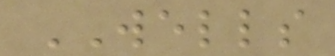WELLS
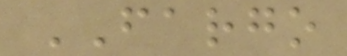FARGO
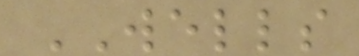WELLS
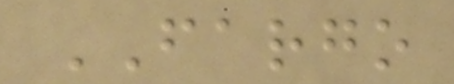FARGO
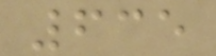635
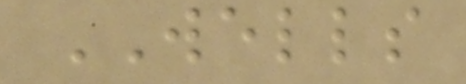WELLS
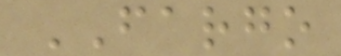FARGO
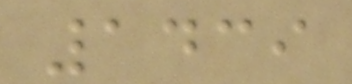1439
